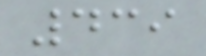439
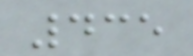435
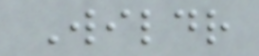Wildr
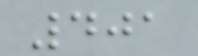401
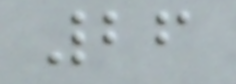26
